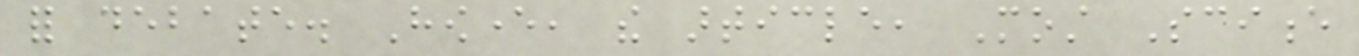for debate. However, the article, Most Science
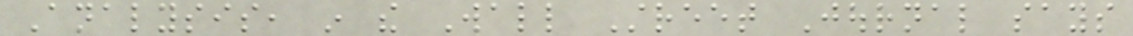Analysis, in the Wall Street Journal says
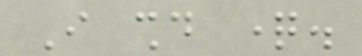I should question.
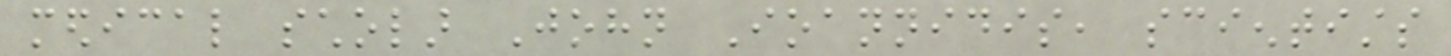medical scholar John Ioannidis, scientists
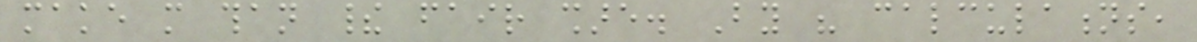make more than their fair share. By his calculations,
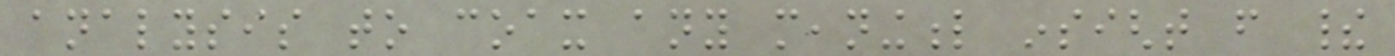analysis to coax any meaningful insight from their
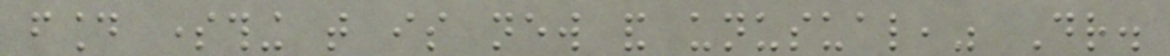found something that is new and unusual," Dr.
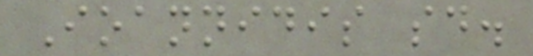Ioannidis said.
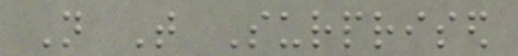Not That Surprised
